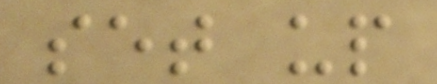set up
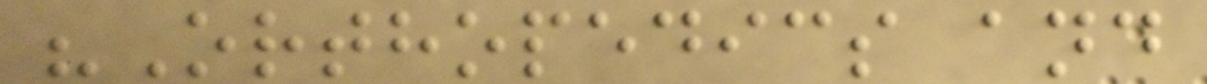"Orthopedics and
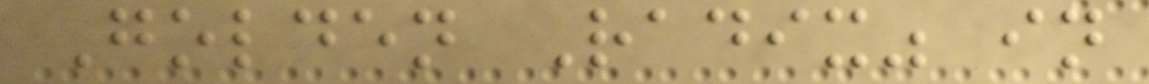Golden Radix" in
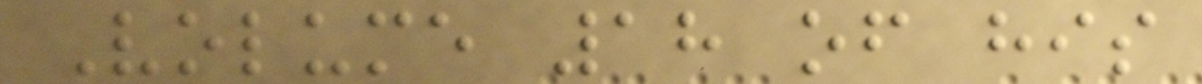Volume 18 of his
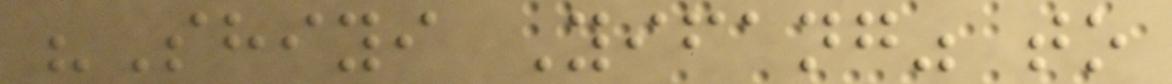"Shiyi Yifang" to
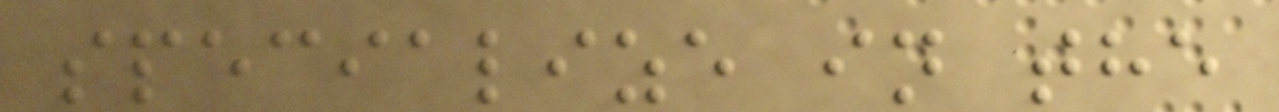specialize in the
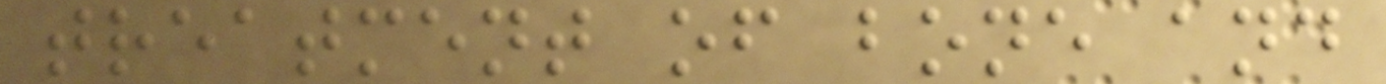treatment of bone and
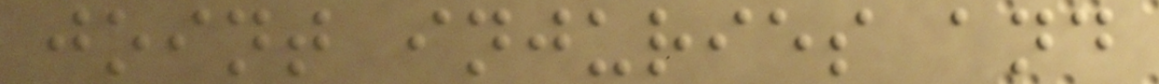joint injuries and
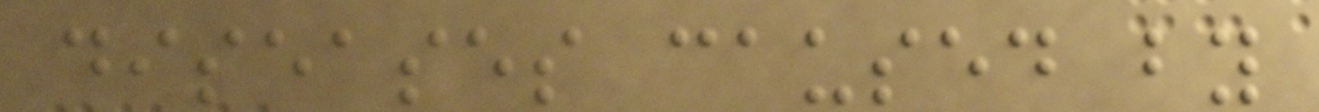diseases caused by
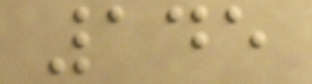145
